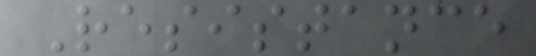Resistance
